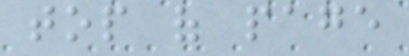top of page
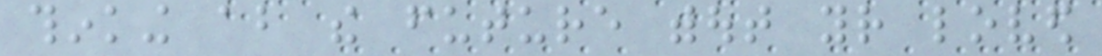thinking about the future without your loved
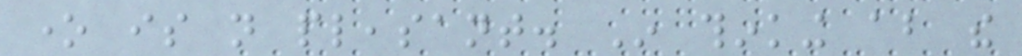one is not pleasant. In thinking about the
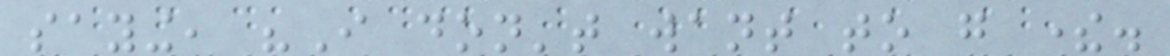saying, "I don't want to go there.
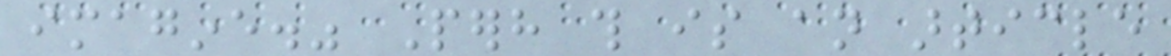imagine." Perhaps this is an article
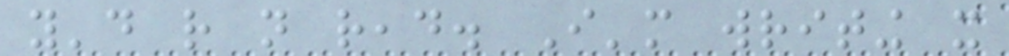you'd rather not read. I'm writing it
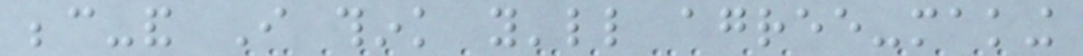because-and I think you'll agree-making
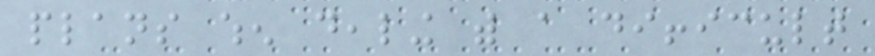plans when dealing with a difficult
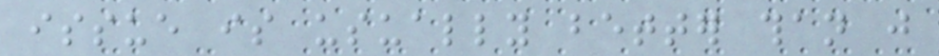issue is usually better than just
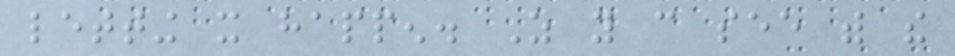letting it happen. As you can see with the
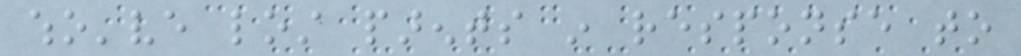who've lost parents in response to
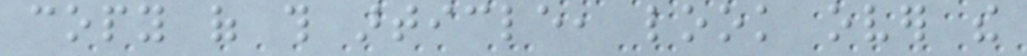copy of this article, look over the
